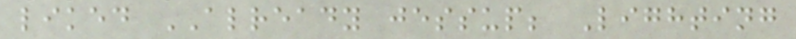liked ALREADY jessup; Lighting
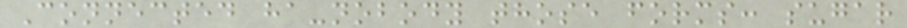Connected ha-nobody those forms: sugar
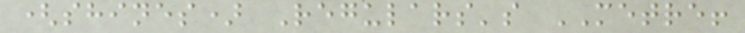(shines) Regulars's METRE!
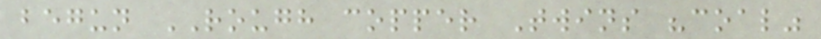begun ROUGH copper Twins "coal"
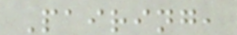Pairing,
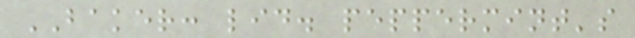BAKER: lid. peppermint's
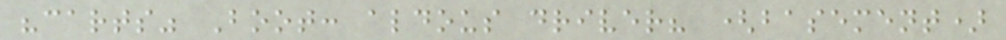"carts" Boot: aldous driver? (basement)
